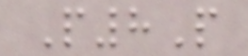P8P
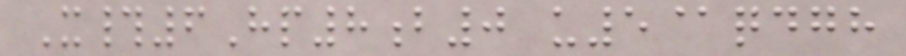X#6Hp8b0 u5@qdgh
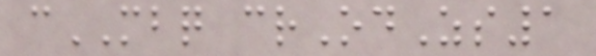cMBQ crOdZs1
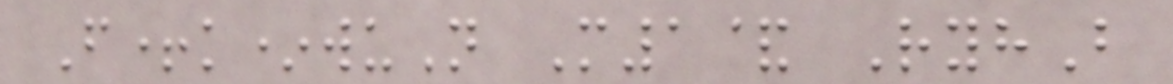F+k*wuN M1& RyhB
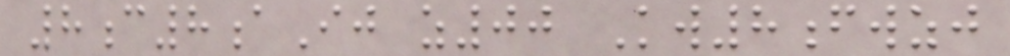8c8aIj z00 Kw8fwzj
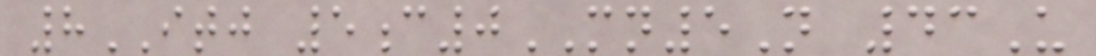8ITJ 5c0MN5N 43U
